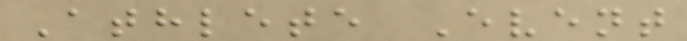Athlete Event
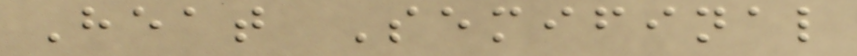Heat Semifinal
